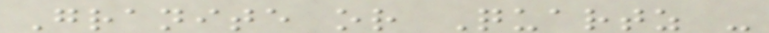Granite or Quartz -
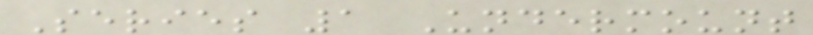Series 1 Undermount
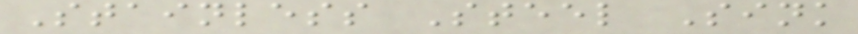Stainless Steel Sink
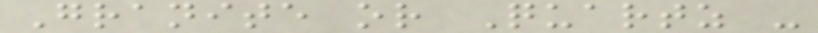Granite or Quartz -
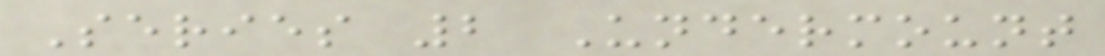Series 2 Undermount
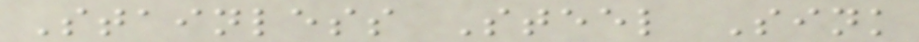Stainless Steel Sink
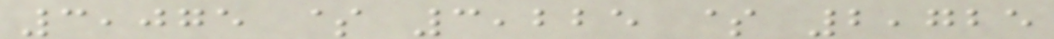3,075 $ 3,225 $ 2,725
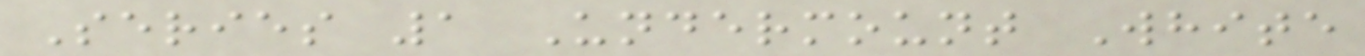Series 1 Undermount White
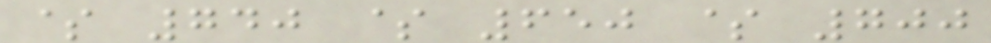$ 740 $ 650 $ 700
